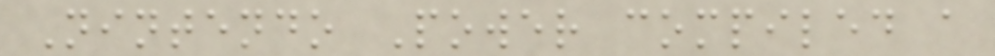Nintendo Power compiled a
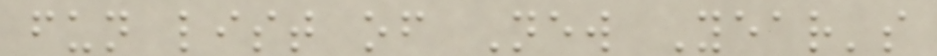fun list of New Year's
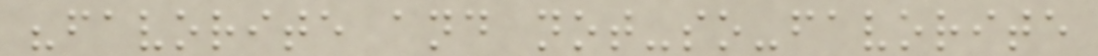"favorite and not-so-favorite
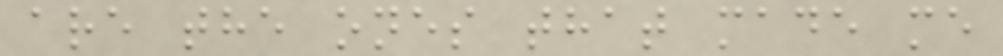are the ones that made me
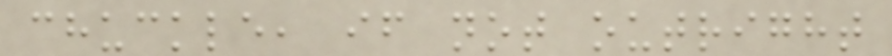chuckle, if not outright
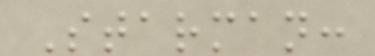Starman:
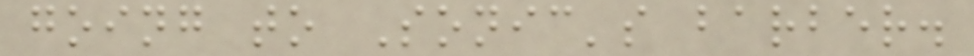going to Sonic's barber.
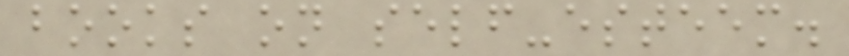books on self-esteem.
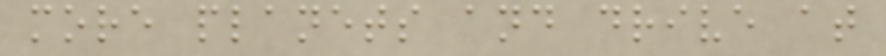more planets and drive at
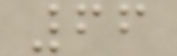66
